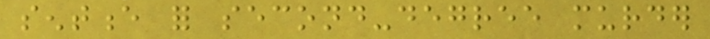sentence for second-degree murder
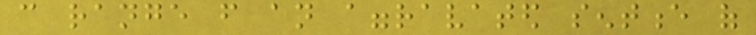can range from an aggravated sentence of
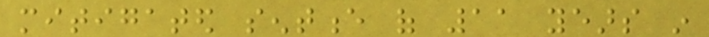mitigated sentence of 11 years in
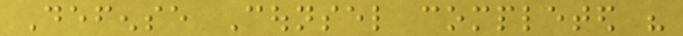Defense Counsel completed his
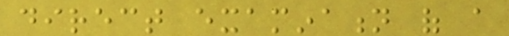direct examination of a
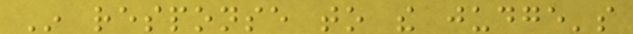In response to the judge's
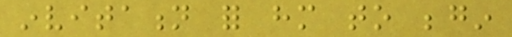invitation for him to begin
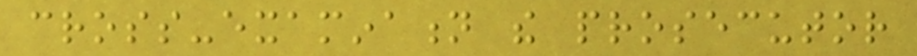cross-examination the prosecutor
